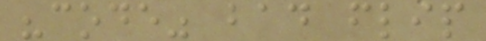"code" bad flip
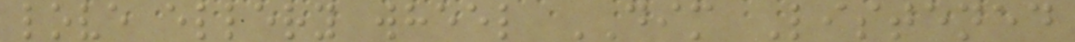love ellery wheel DIM Listened
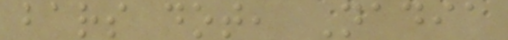bars dot, Nadia
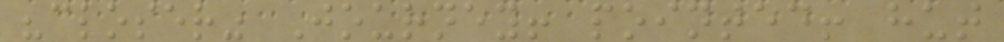"closer" Journey! pointed! hut
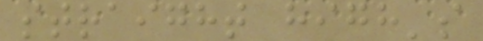straight high's
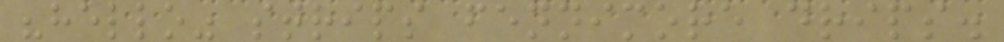"hello" strips fennimore drips.
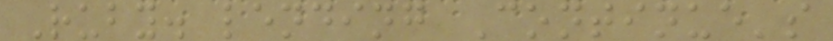Ruby. lending Continue's
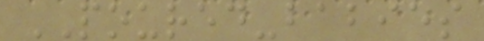POURED-babies
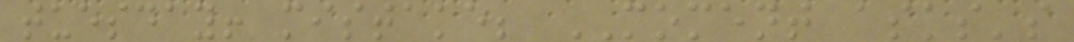tuesday! mistake; MOMENT asks's
